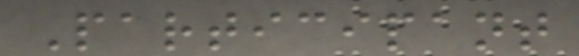Participant
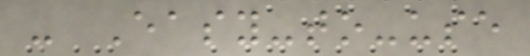- Easy-to-use
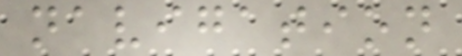navigation
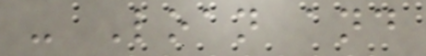- Loan and
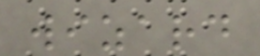wizard
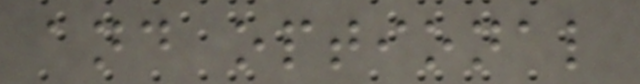and optional
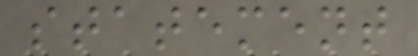statement
